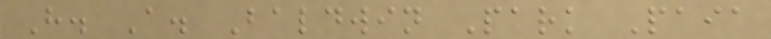H. A. Baldwin Park Paia
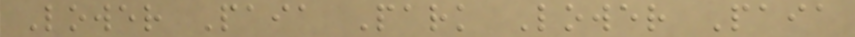Lower Paia Park Lower Paia
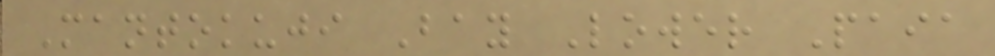Mantokuji Bay Lower Paia
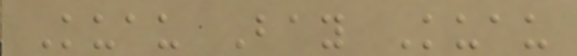Kuau Bay Kuau
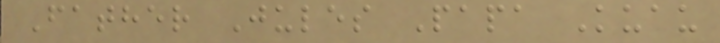Father Jules Papa Kuau
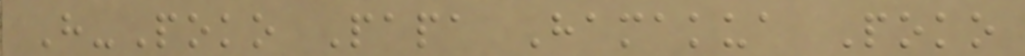H-Poko Papa Hamakua Poko
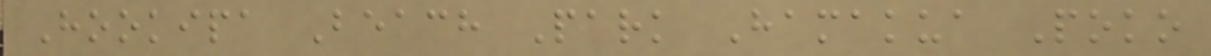Hookipa Beach Park Hamakua Poko
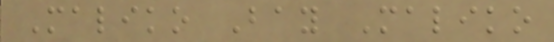Maliko Bay Maliko
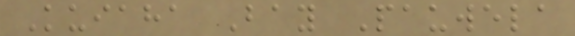Kuiaha Bay Pauwela
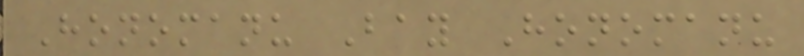Honomanu Bay Honomanu
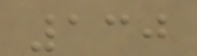130
